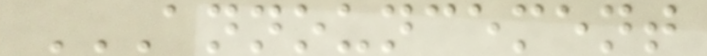ANNOUNCEMENT
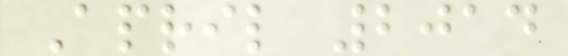April 2014
